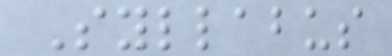Syllabus
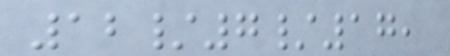12/7/17,
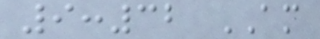9:32 AM
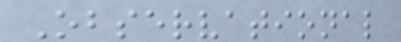Observational
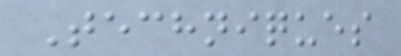Techniques
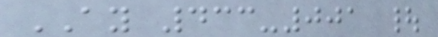AY 433-001 |
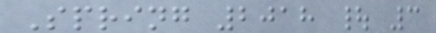Spring 2018 | 3
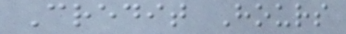Credit Hours
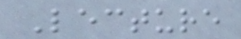Lecture
